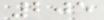205
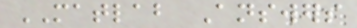MATLAB Answers
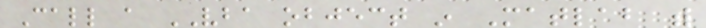Call a VBA object in Matlab with
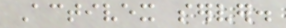Activex server.
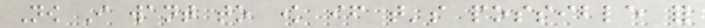Now I want to know if that's possible for
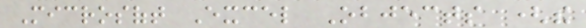Microsoft Excel Objects (the
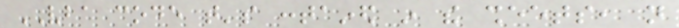VBA code that's contained in the sheets, not
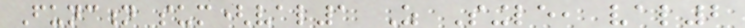Function sum(val1 As Single, val2
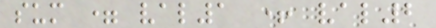sum = val1 + val2
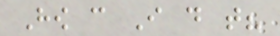How can I do that?
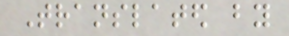Translated by
